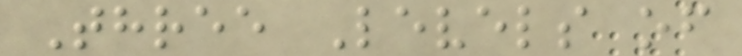Three Levels of
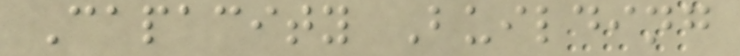Capacity Building
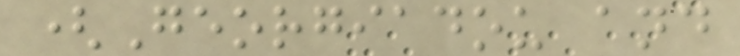(Georgiadou and
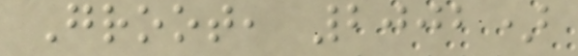Groot, 2002)
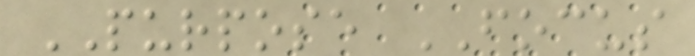PURPOSE FOCUS
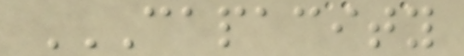CAPACITY
